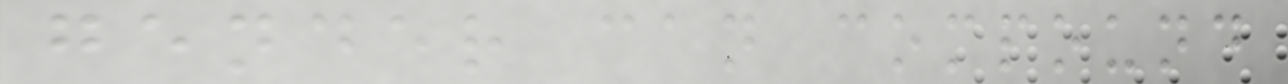gender can compound
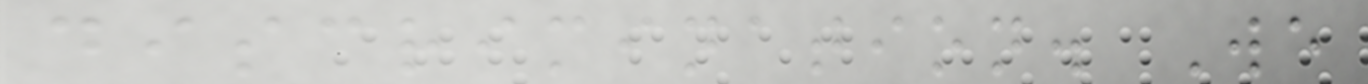discrimination. We
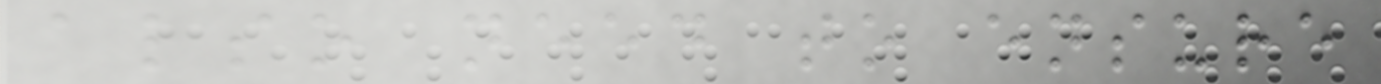also need to ensure
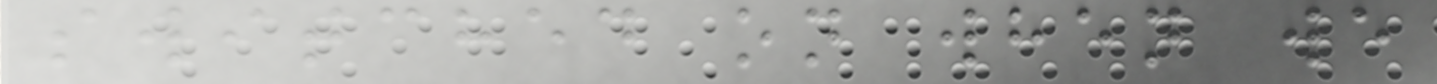switched on when we
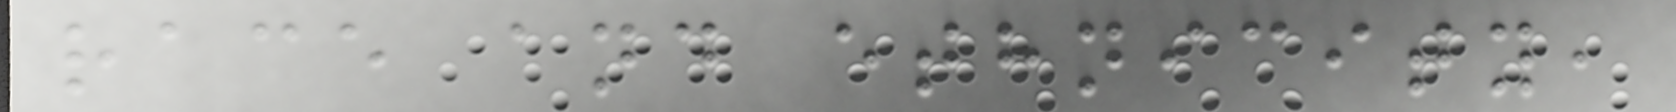race and ethnicity,
